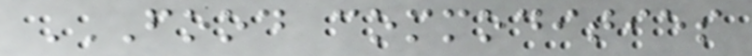FOOD COMMODITIES
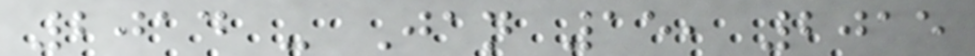2014 - Jan 15, 2015
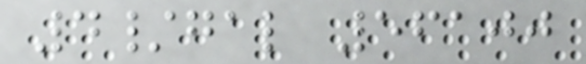4/gal 56100
